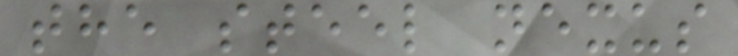the steel nexus
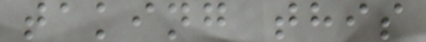taking this
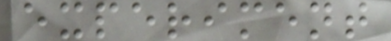experiment
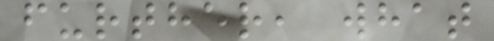further, what
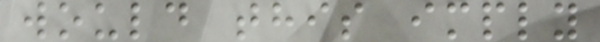would this imply
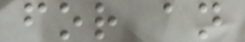for an
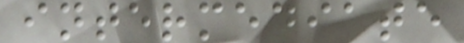intermediate
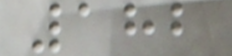182
